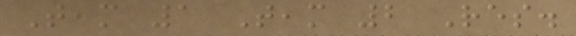Team 1 Team 2 Res.
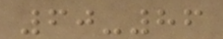60-86
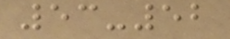53-52
